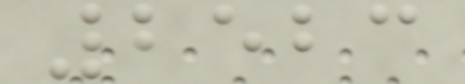2523
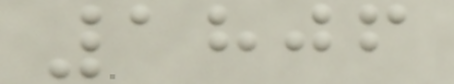1806
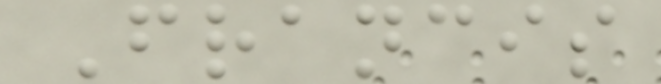Francis
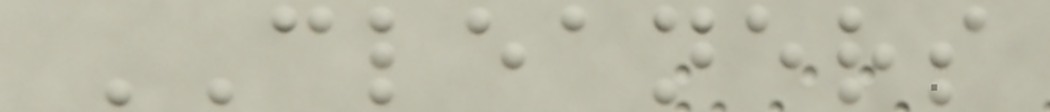CLEANERS
